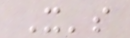It's
